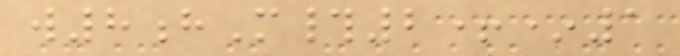w8hM#2+*1
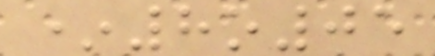*8o05
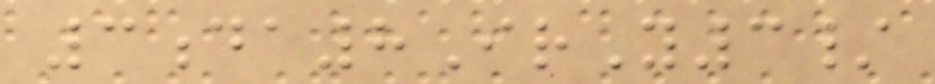3da8IrY3/
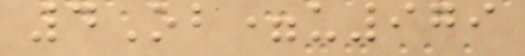4Ob=u979
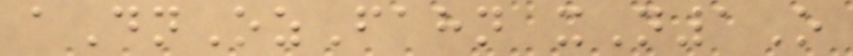aDnOzFahn xN1O
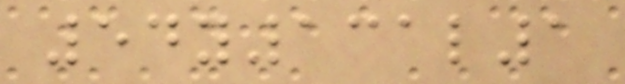54y131l1
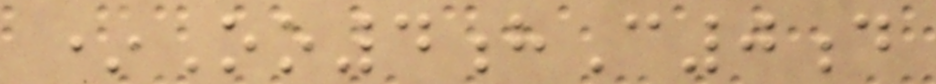*Oo4hC0d
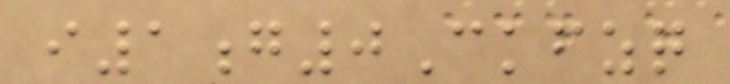i1g0Ckfzq
